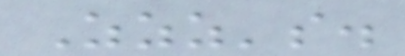Zzz's.
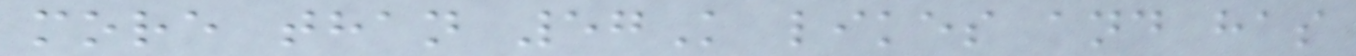more than 57K likes and has
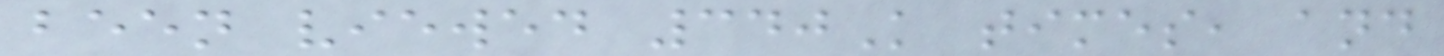been viewed 340K times, and
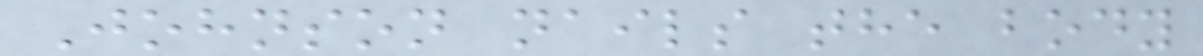Johnson nails the body
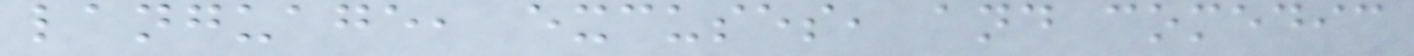language, excuses, and comedic
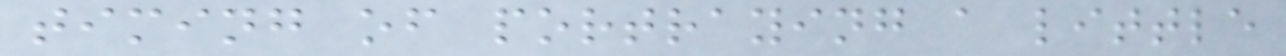timing of portraying a little
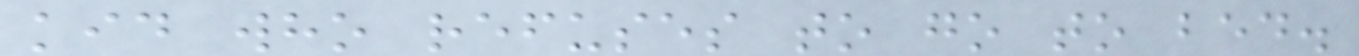kid who refuses to go to bed.
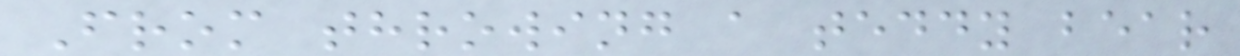From throwing a teddy bear
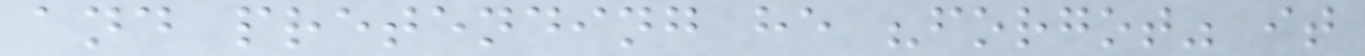and pretending he "forgot" it
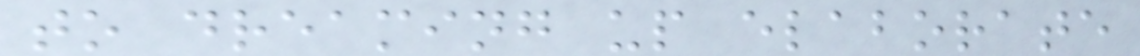to dreaming up elaborate
